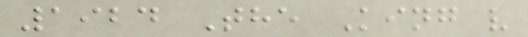1924 The King v
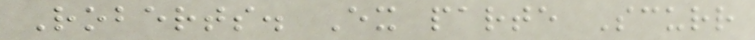Roberts. Ex parte Scurr
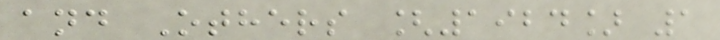and Others [1924] 1
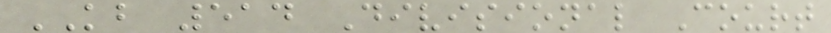KB 514 Divisional Court
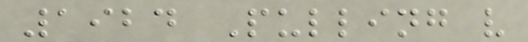1924 Pulling v
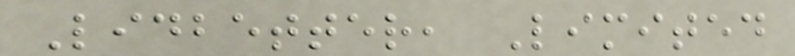Lidbetter, Limited
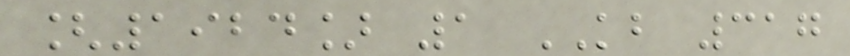[1924] 1 KB 317
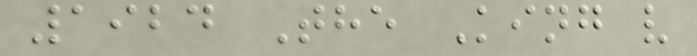1924 The King v
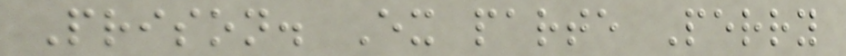Prison. Ex parte Perry
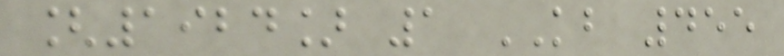[1924] 1 KB 455
